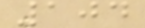104
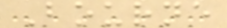Bourne
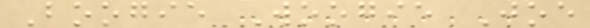Boogie Woogie Joe
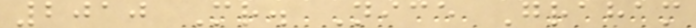2010 Mr. Nice Graham
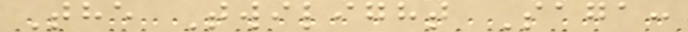The Twilight Saga:
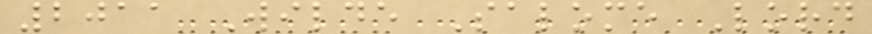2011 Wilde Salome Lord
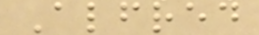Alfred
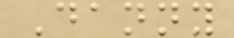Danny
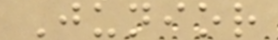Junior
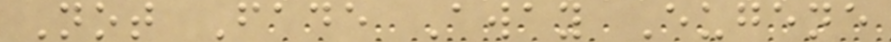Not Fade Away Eugene
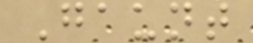Gaunt
